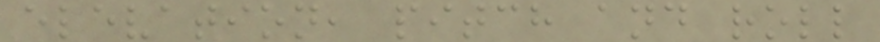elevation, pitch and roll
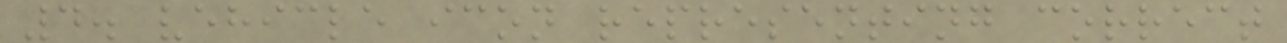4. vehicle icon representing correct
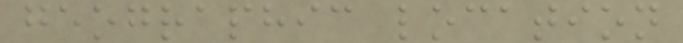geographic location
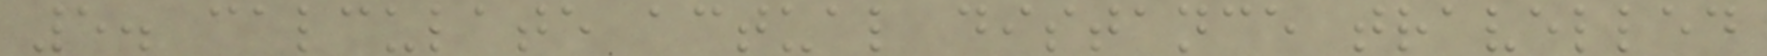5. calculate actual distance travelled
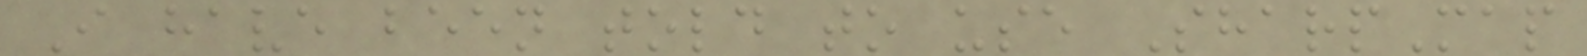I have been told to use SharpMap
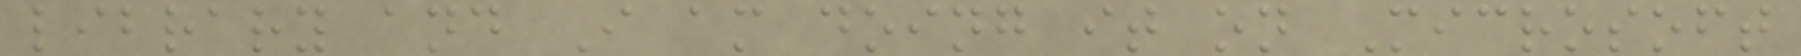library and I am doing it on Microsoft
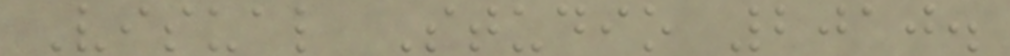Visual Studio 2010.
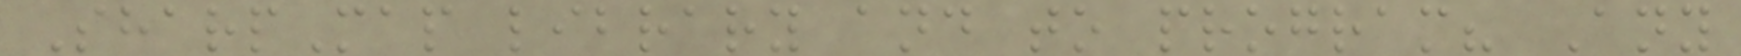SharpMap library and to program? Any
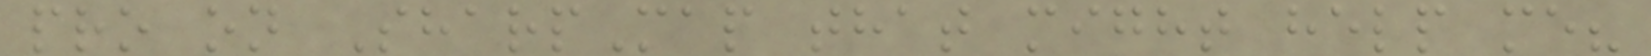pro on SharpMap that might help me?
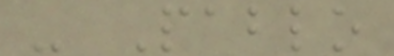- Pablo
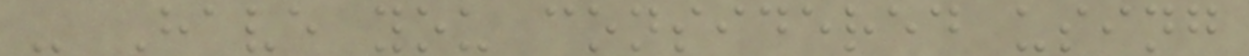- Have you considered using
